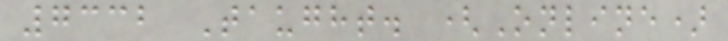7332 Taught. (Online)
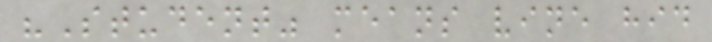"Student" means vine hid
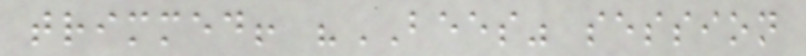trimmed! "BEES" session
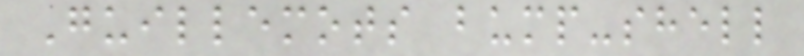Guillemots bump-shell
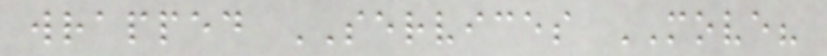wrapped SERVICES MOVE?
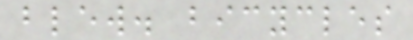blew. bicycles
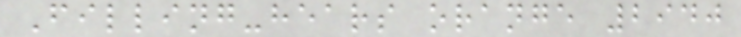Filling-hears orange 2940
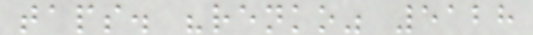taps. "renko" 5128
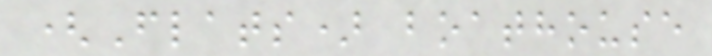(Flats) boathouse
